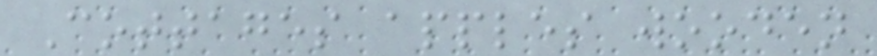Cottages apples wooden
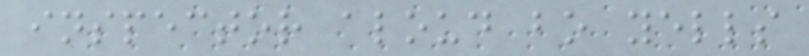inspector aloud bo yells
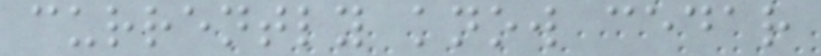currently know cedar
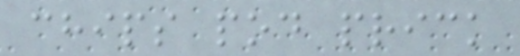chips pod prick
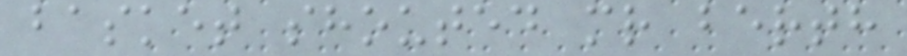basket shouted mr berth
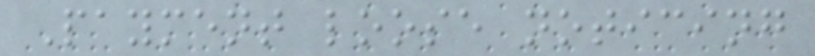Payment loose noticing
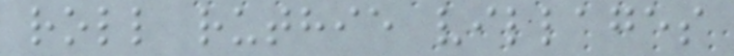roll ruthie villages
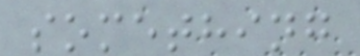something
